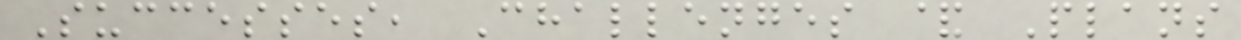Successes, Challenges & Plans
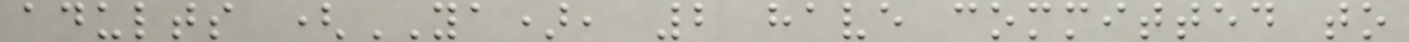adults (YA), 2 have committed to
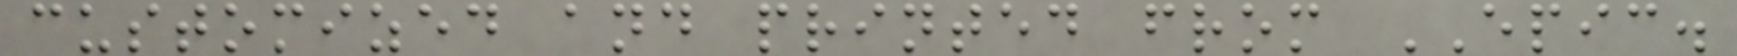customized and printed from EPIC.
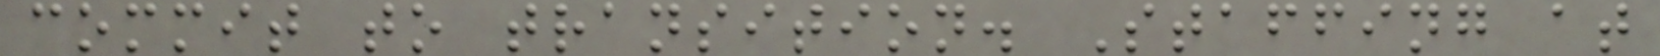commit to transition. Staffing at
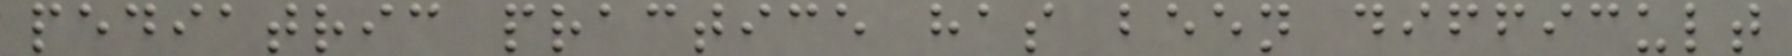pediatric practice has been difficult
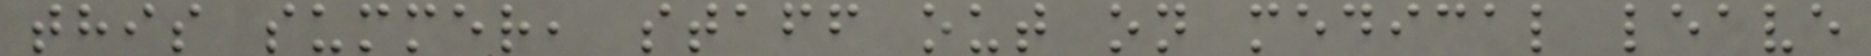this summer, staff out on medical leave
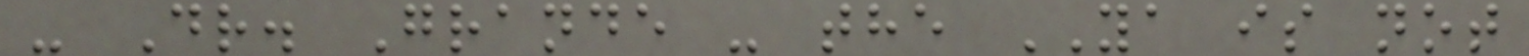- Dr. Grande - the YA is not
